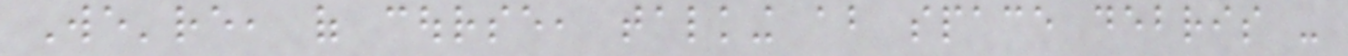We're, of course, talking about space debris -
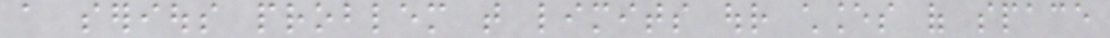a serious problem that limits our chances of space
